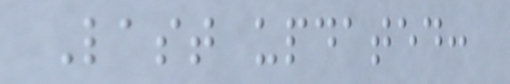Last updated:
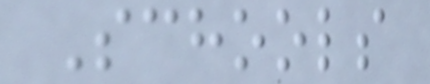Schools
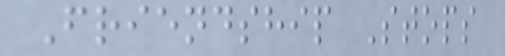Friendship Stops
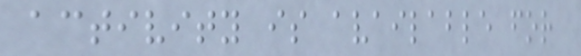activity is available for
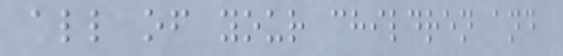all of your children and
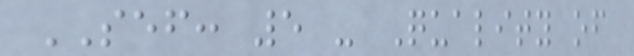SEF: 5 - Quality of
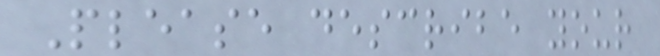Please describe your
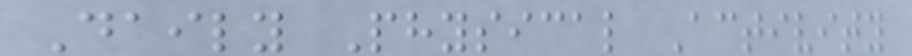Daily Physical Activity
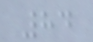84
